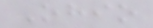Ohio
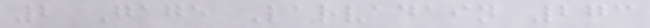2 Gage Larvadain 273
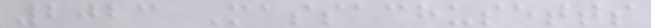2023 Massachusetts
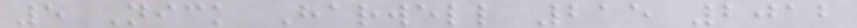5 Nick Harwell 215 2012
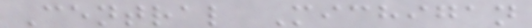Central Michigan
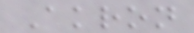Akron
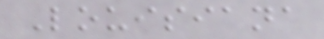Louisiana
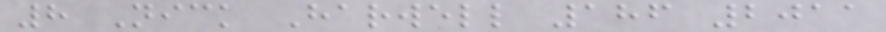8 Nick Harwell 186 2011
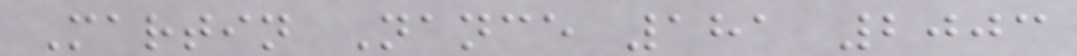Martin Nance 181 2003
